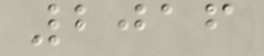2016
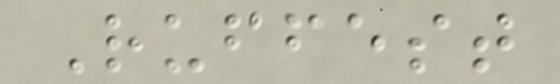Ruffest
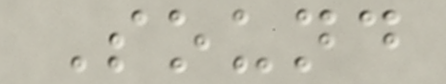Sound
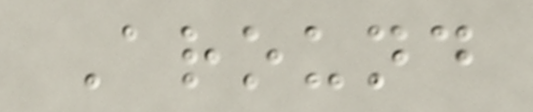Around
